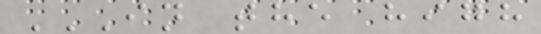IN THE HIGH
